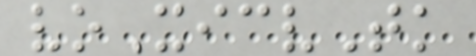voXicvTk
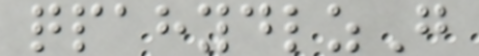qpahydlzG
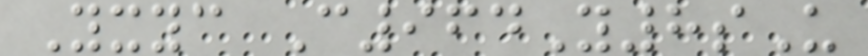Yxyc C964Y8sU
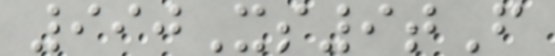990Xs9tF
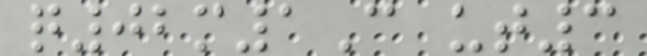q02m1C ut3
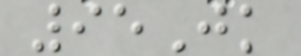95Jk
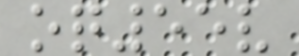oq55v
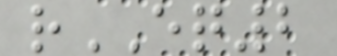rEQ2
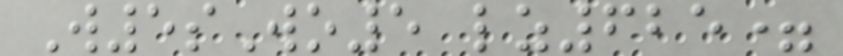W5sWo5 lz625=
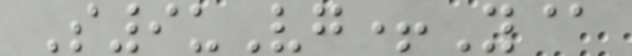S9uVg+Y@
